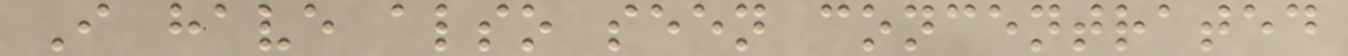I have also seen concentrated
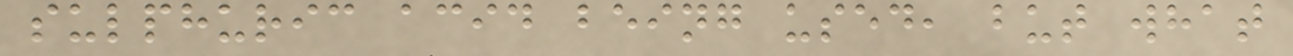sulphuric acid being used, but what
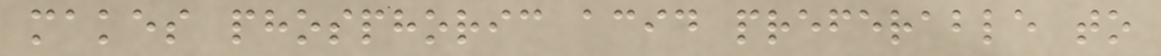makes phosphoric acid preferable to
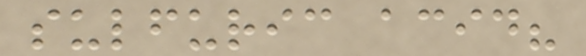sulfuric acid?
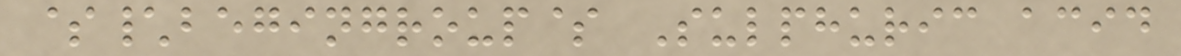$\begingroup$ Sulphuric acid
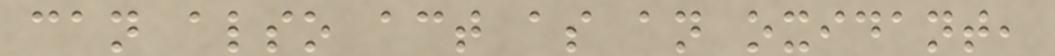can also act as an oxidant,
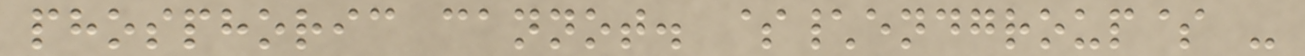phosphoric cannot. $\endgroup$ -
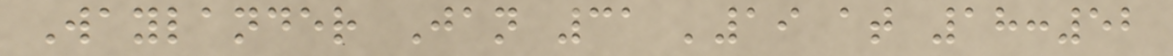Waylander Jan 31 '19 at 18:52
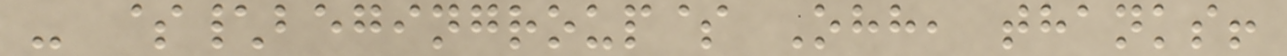- $\begingroup$ Ohh, thanks!
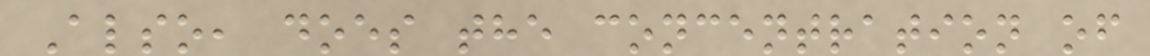Also, does the concentration of
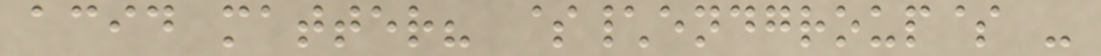acid matter? $\endgroup$ -
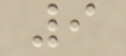9
